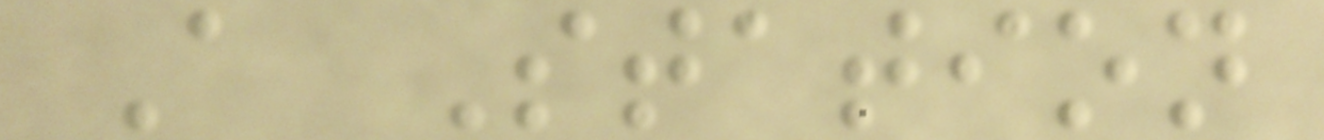A Station
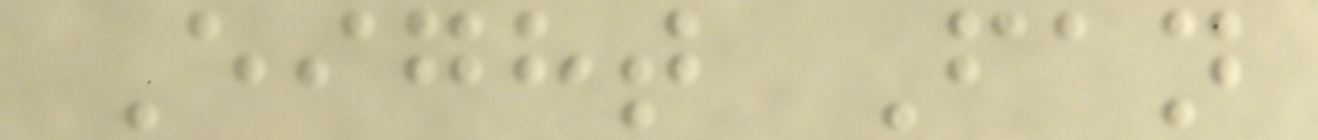Eight Fan
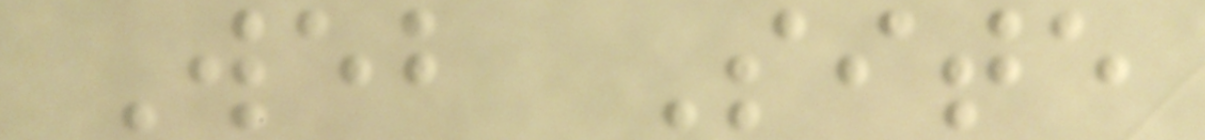Web Site
